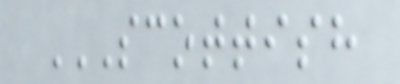SCOTTISH
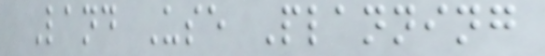Land Use Planning
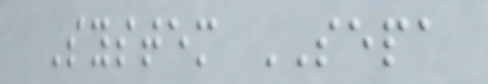System SEPA
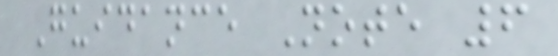Guidance Note 6
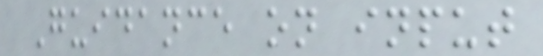Guidance on input
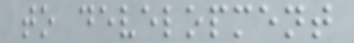to development
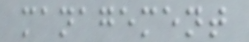management
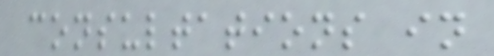consultations in
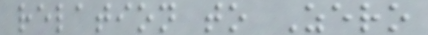relation to Zero
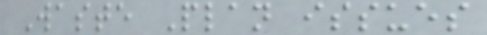Waste Plan issues
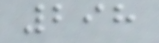298
